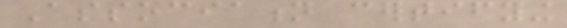Association certifying
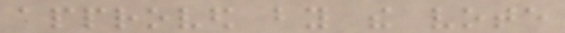approved by the vote
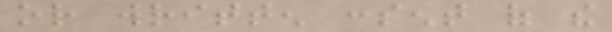or written consent of the
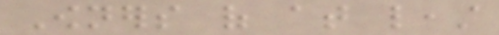Owners of at least
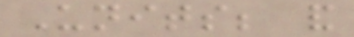Units; and
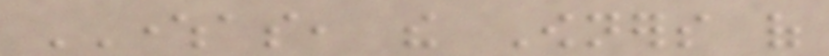WHEREAS, the Owners of
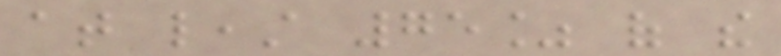at least 75% of the
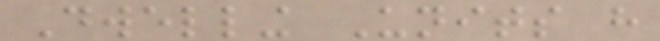Dwelling Units have
